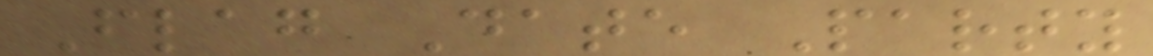Flag Date Party
